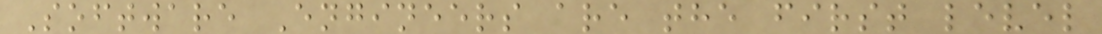Software Engineers are the first level
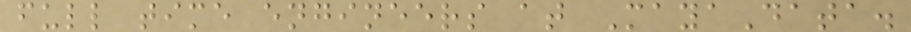full time engineers at MayaData.
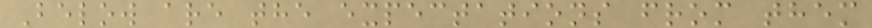Below are the expectations from them
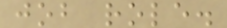job role.
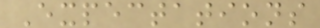Expectations
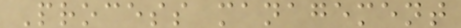Process management
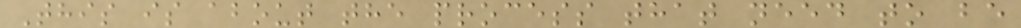This is about the process that need to be
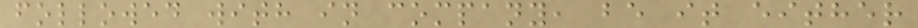followed with in company, be it either
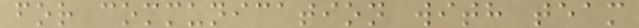for communication with team
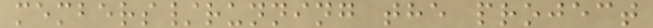members/running the project
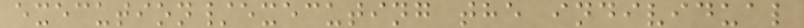execution/executing the individual
